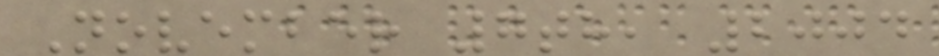November 7th, 2004
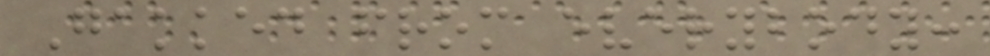Gakked from everybody:
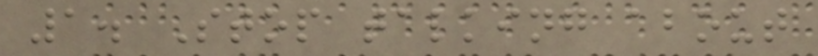1. Stop talking about
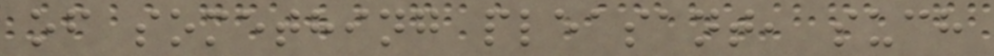of something pleasant, such
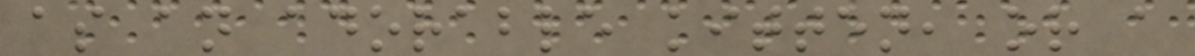as an adorable kitten, or a
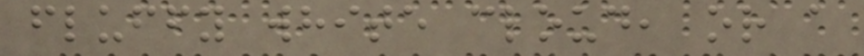fluffy white cloud, or a
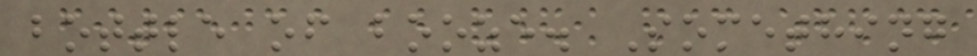bottle of booze. Something
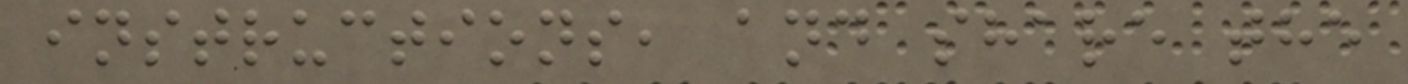instructions, and share the
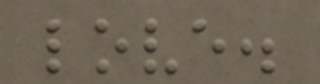love.
